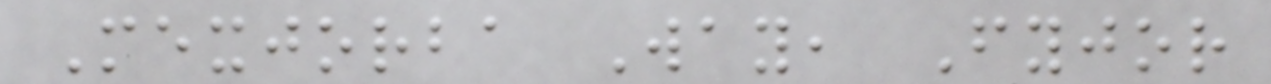Mexjorba Way, Fyjor
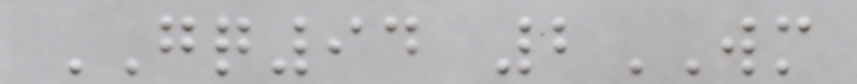GQ94 2WM
